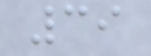39
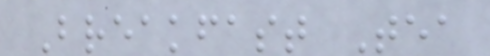Breakfast Tea
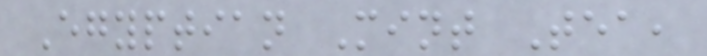Egyptian Mint Tea,
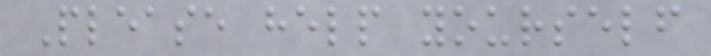Please help yourself
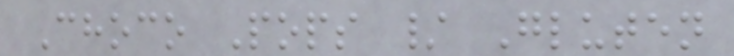Choco Pops / Gluten
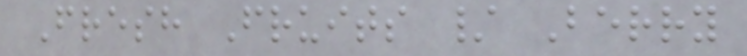Fresh Fruits / Berry
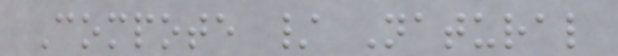Compote / Natural
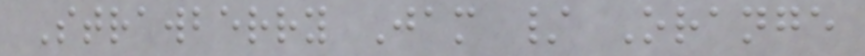Strawberry Jam / Orange
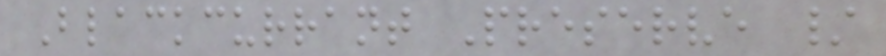Blackcurrant Preserve /
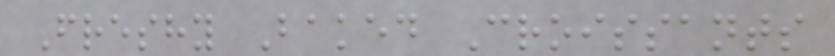Freshy Baked Croissants
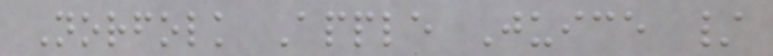Norfolk Apple Juice /
